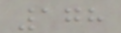178
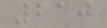210
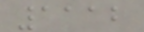1112
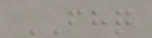FHQ
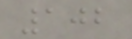102
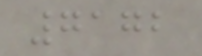7172
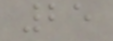25
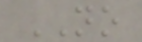NO
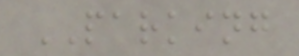PARKING
